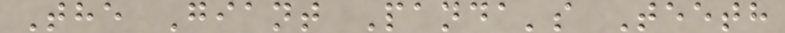The Giant Panda's Teeth
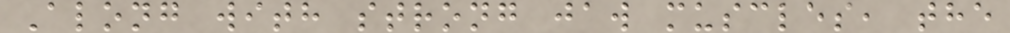Along with strong jaw muscles, the
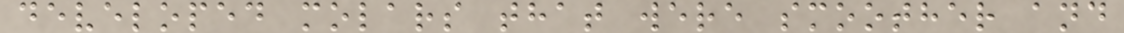developed molars that were smoother and
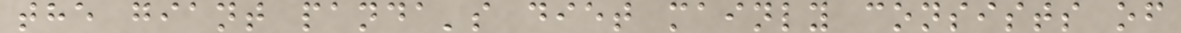the giant panda's diet mainly consists of
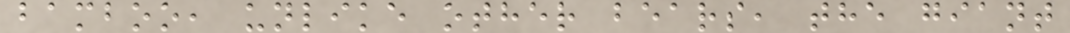bamboo, unlike other bears, the giant
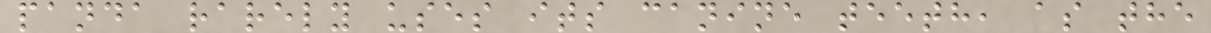panda rarely uses its canine teeth, as the
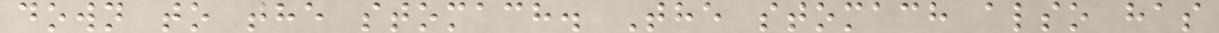down to the stomach. The stomach also has
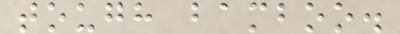tough bamboo.
